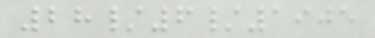28/6/1905
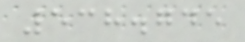538.745
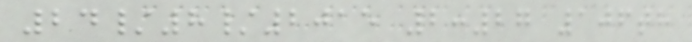24/8/2015 2:27 106th
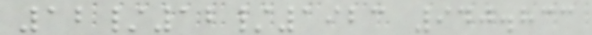12/12/1923 940.833
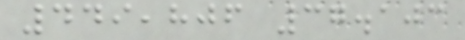449,806 37.103
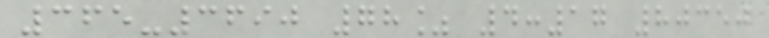365-3690 78% 4:17 80350
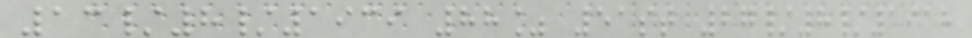13/8/1939 88% 51st 27/8/1918
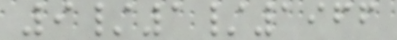9/1/1966
